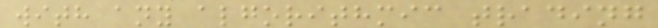with any algorithmic trading
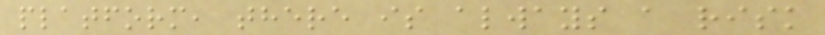platform, there is always a risk
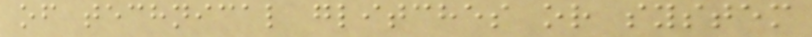of technical glitches or system
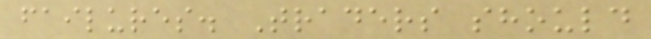failures. Traders should
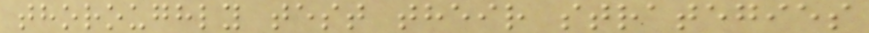thoroughly test their strategies
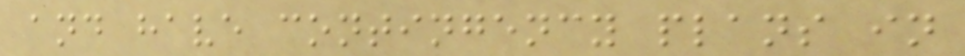and have contingency plans in
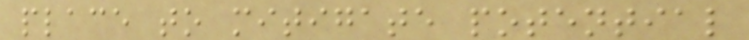place to mitigate potential
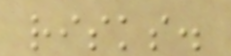risks.
